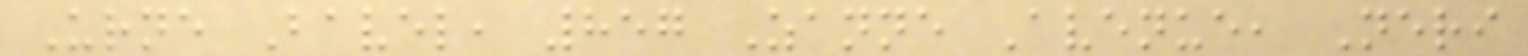Urne Bavel, 857 Zanne Avenue, Neri
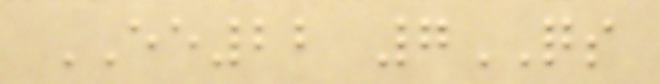EE22 7QS
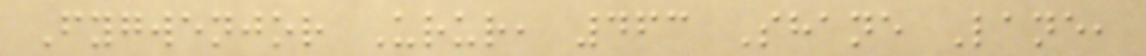Fygwenjor Urur, 463 Shane Lane,
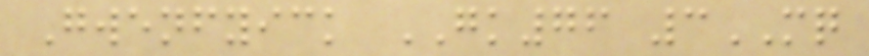Gwenfyick GK76 3MQ
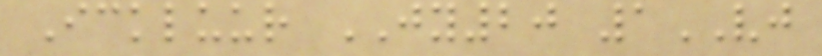Ickluur JY20 1VJ
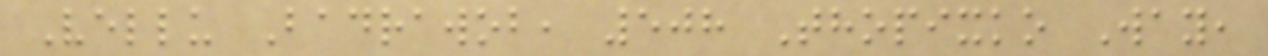Vellu Badrawob, 508 Thopixko Way,
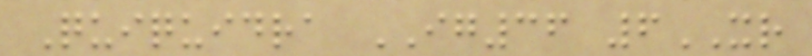Quiquidra IG36 6XR
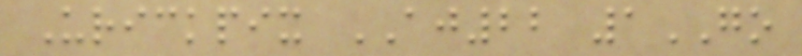Urickpix AJ22 1GO
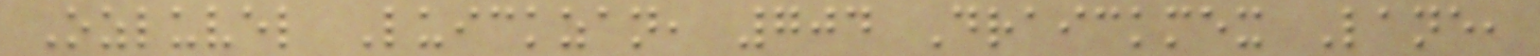Ozluvel Luickzan, 704 Draickmex Lane,
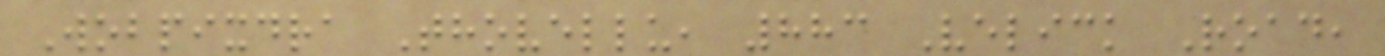Wobpixdra Thovellu, 883 Velick Road,
